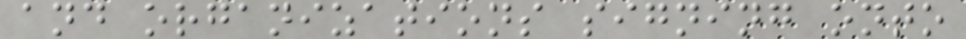and organizations signing onto
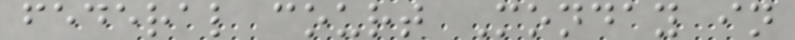federal court Monday in
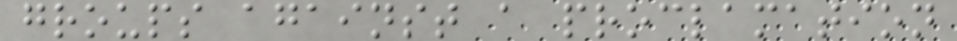groups against a proclamation
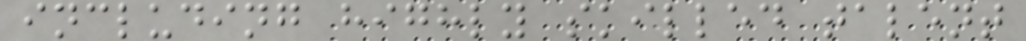including highly skilled talent
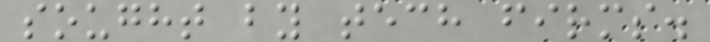sought by tech firms.
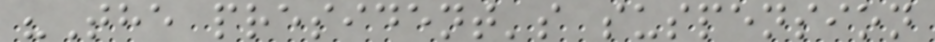"The president's suspension
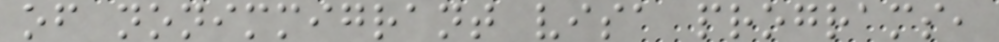of nonimmigrant visa programs,
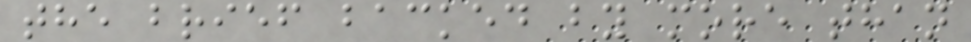the brief backed by more than
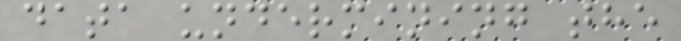data undermining the
